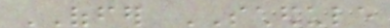OFFER SCHEDULE
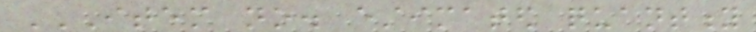ITEM NO. ESTIMATED QUANTITY
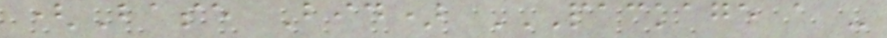(Base Bid) PACKAGE A -
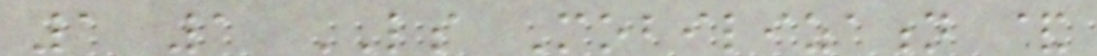1 1 LS Mobilization &
